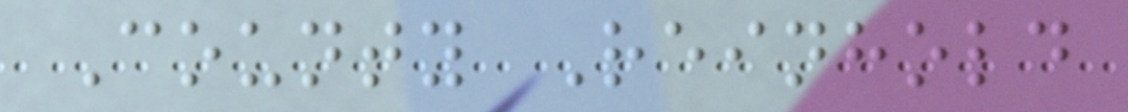County Reinhold
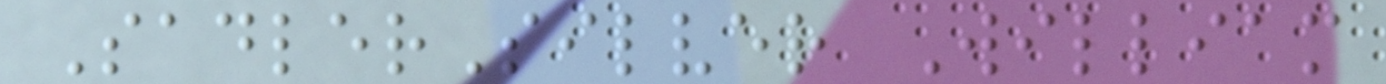SadlerSilver William
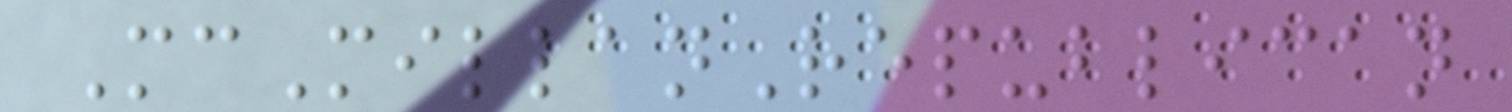McMillanRepublican
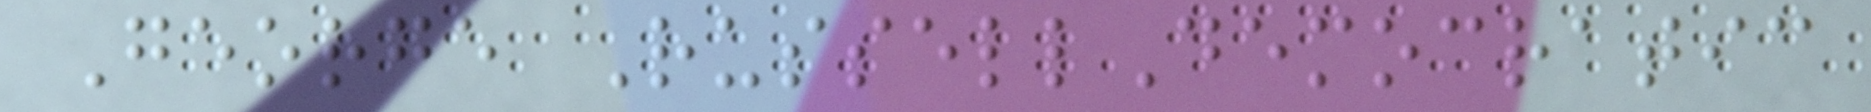George RussellDemocratic
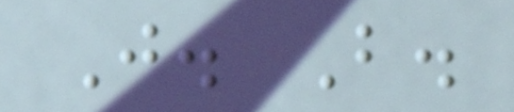J. B.
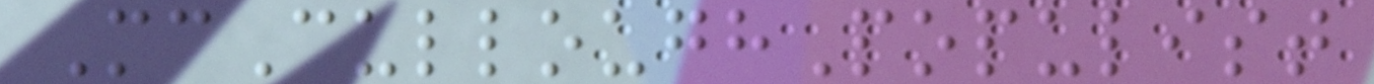McCulloughPopulist
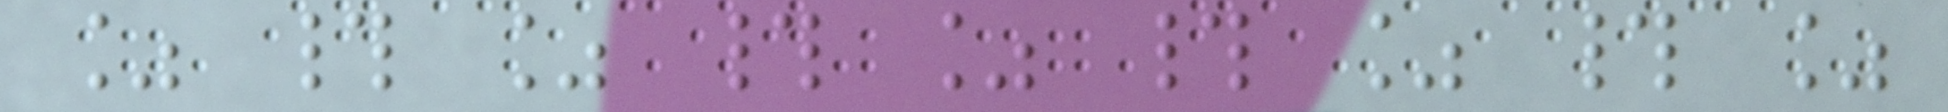% # % # % # % # %
